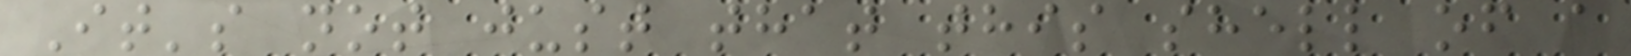It's not just that this shell of a
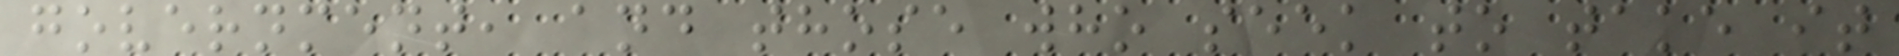government, and those who seek to take it
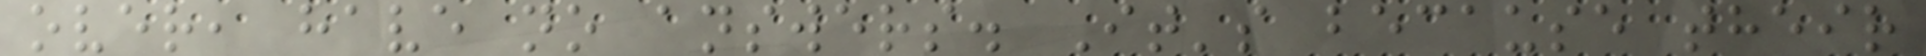over, have no answers. It's because their
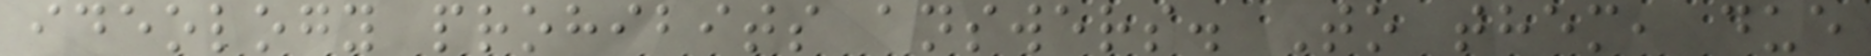ideology prohibits answers. To them, due
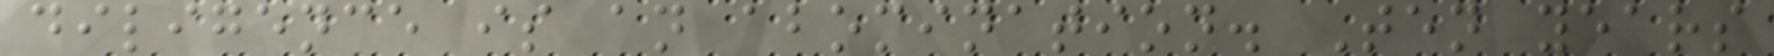diligence is an abomination. Ten years
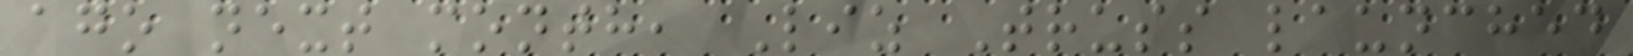ago next month, Liz Truss launched
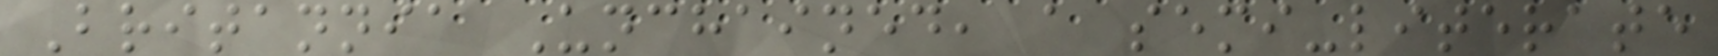Britannia Unchained, a semi-literate
